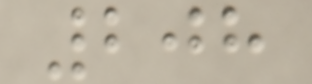208
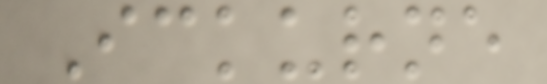Ickurne
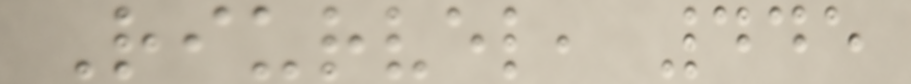Riurvel, 445
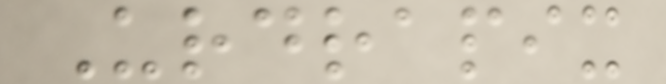Urdrapix
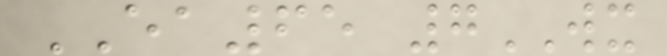EA65 7WX
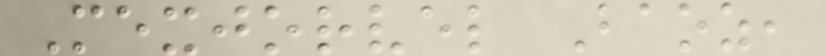Mexjorvel Baoz,
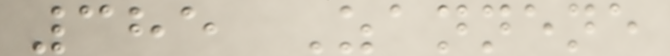385 Zannene
